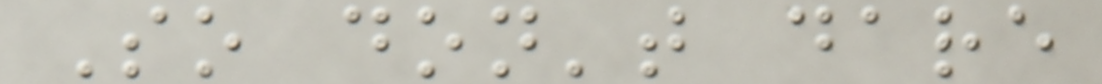So don't dare
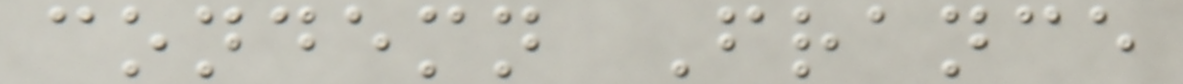condemn France
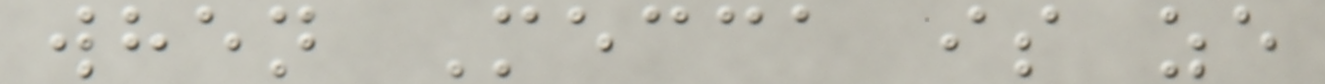when Mecca is ze
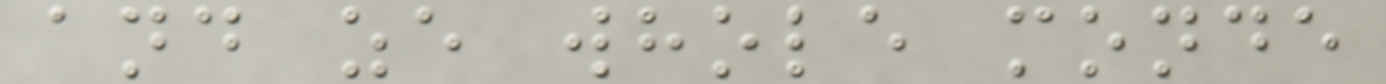and ze whole monde
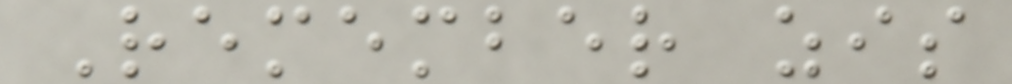Remember zis
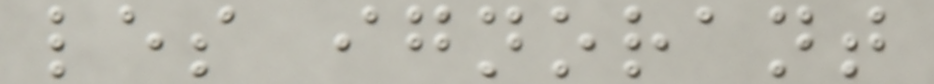les ignorant
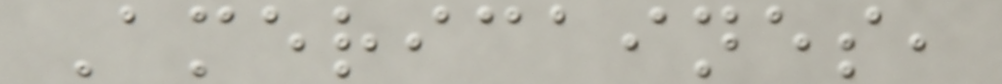Americaines,
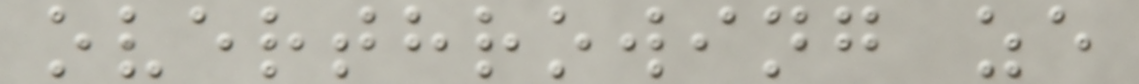overthrowing ze
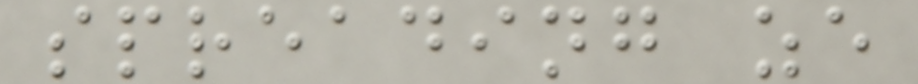spreading ze
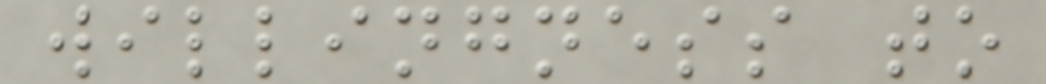willingness to
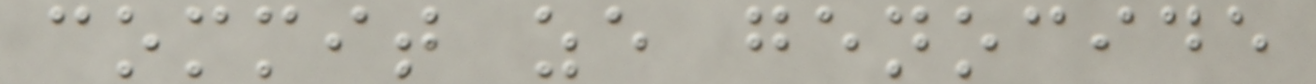commit ze genocide
